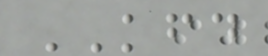KFD
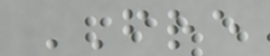FRE
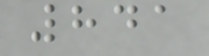841
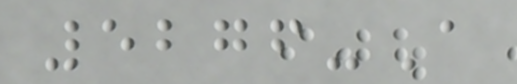5276-A
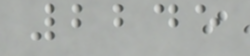2245
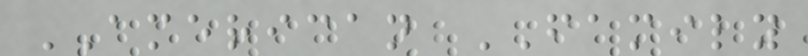AMERICAN FAMILY
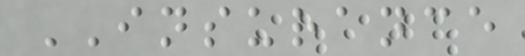INSURANCE
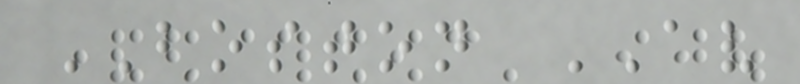BOSTON AV
